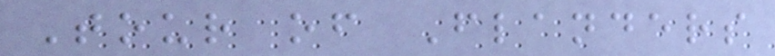Tour of Flanders
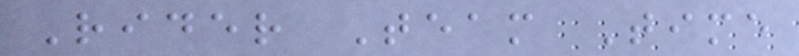Rider Team Time
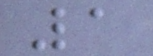1
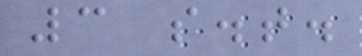3 s.t.
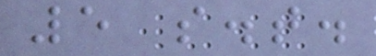5 s.t.
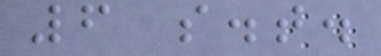6 s.t.
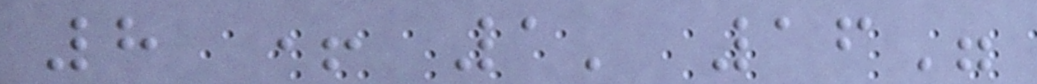8 + 1' 16"
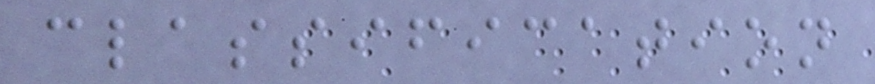classification
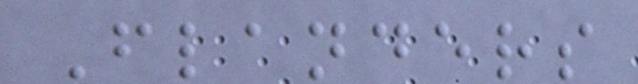Flanders
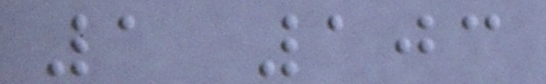1 103
